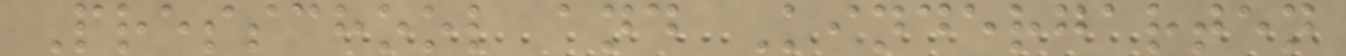Presschool and Kindergarten
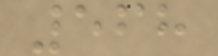568
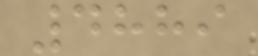4889
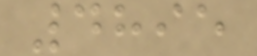4895
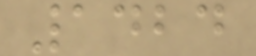1424
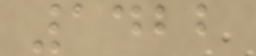1422
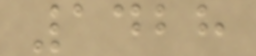1428
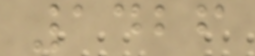1426
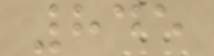845
